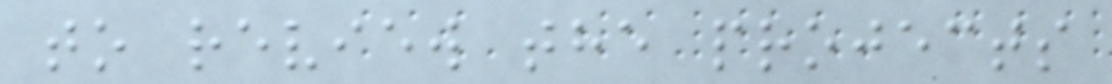to review the projects
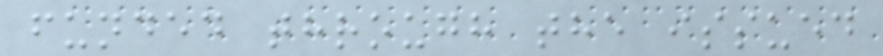funded through the issued
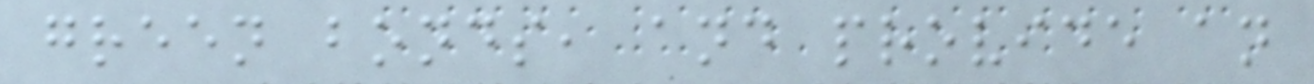green bonds, and provide an
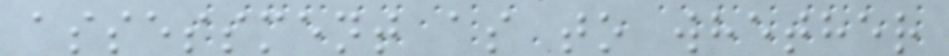assessment as to whether
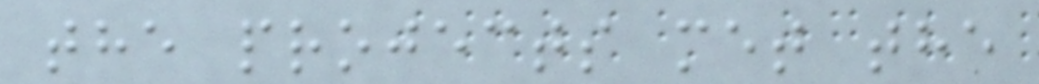the projects met the
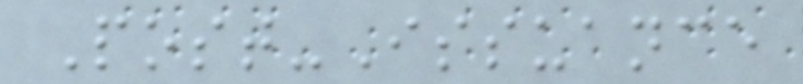Post-Issuance
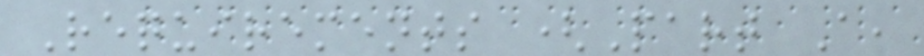Requirements (Part A,
